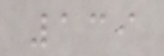139
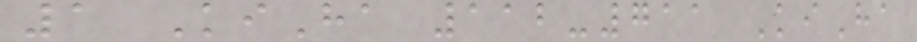1 KiHa 112-711 KiHa
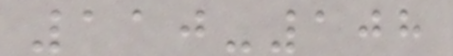110-108
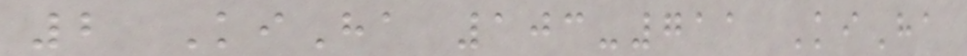2 KiHa 103-711 KiHa
